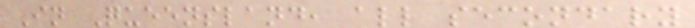In Queensland, all secondary
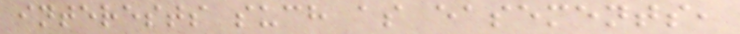interests such as easements,
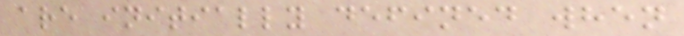are initially defined when
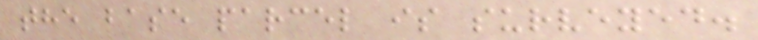the base parcel is surveyed.
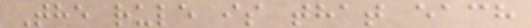The rule is that each
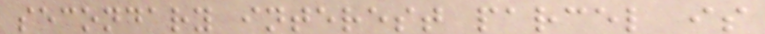secondary interest parcel is
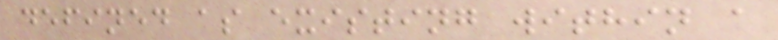defined as existing within a
